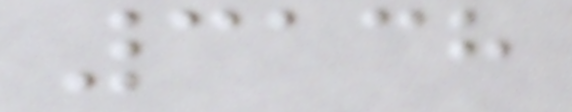3138
